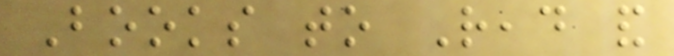Books to Read and
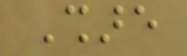Share
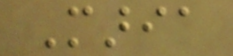Maria
